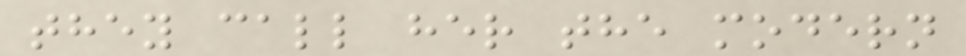they call her the modern
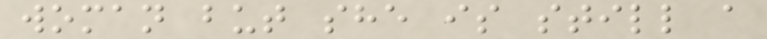woman but she is still a
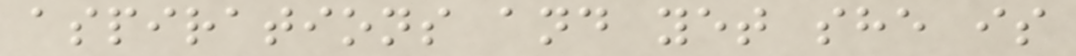aspirations and yet she is
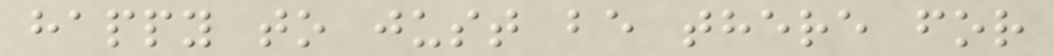happy to just be there for
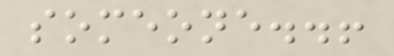someone..!
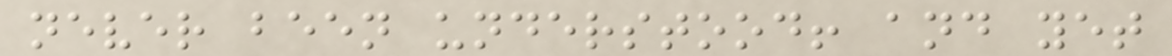never been understood! and yet
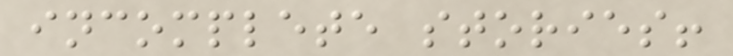incomplete stories!
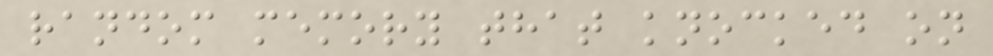random memory that knocked on
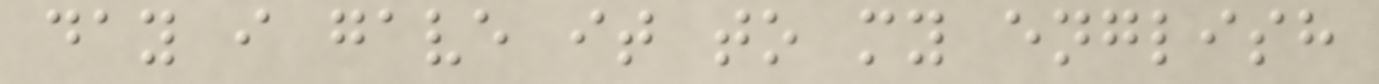day i gave it to my english
